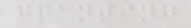granting
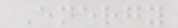Energy
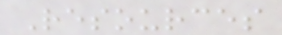Resources
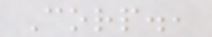Corp.,
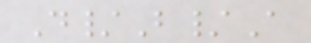D/B/A
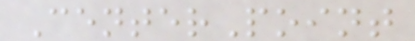CenterPoint
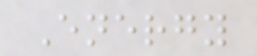Energy
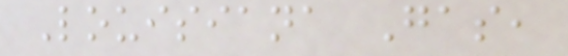Louisiana Gas,
